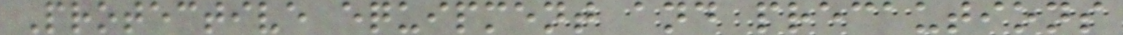Protective equipment and precautions
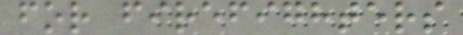for firefighters
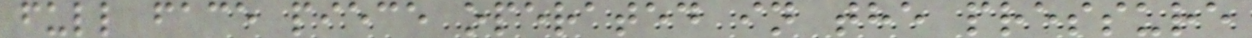full face piece operated in the pressure
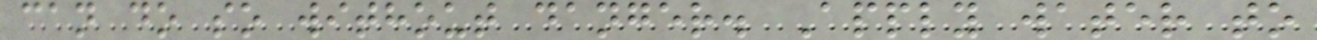can do so without danger. Apply water to
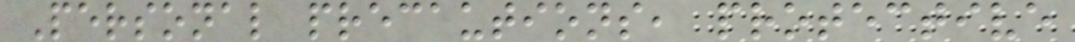Personal precautions, protective
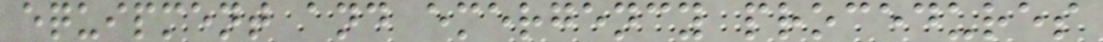equipment and emergency procedures
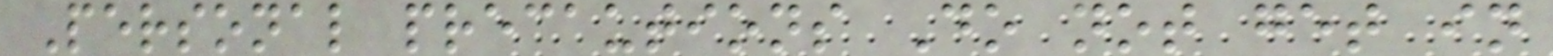Personal precautions Do not get in
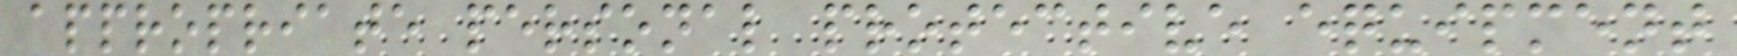appropriate personal protective equipment
